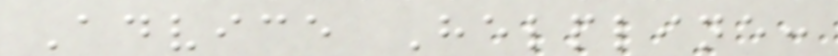Advice Helpline:
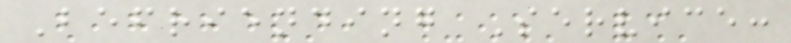Befriending Service:
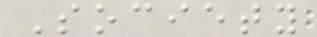Society
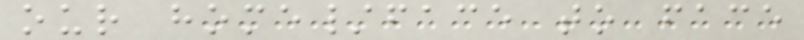our home/face to face
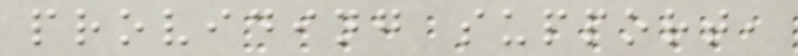providing support,
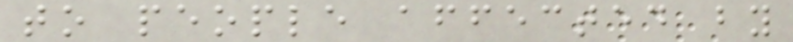to people affected by
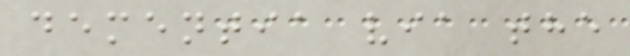dementia via the
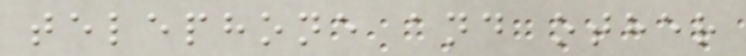telephone and other
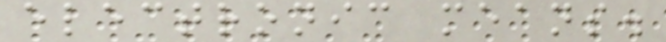electronic means.
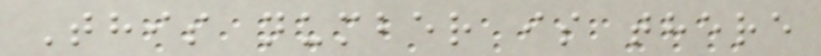This number is there
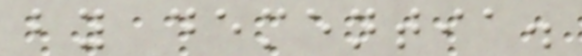by dementia.
